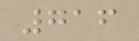716
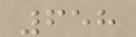658
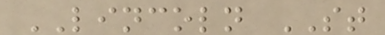LINCOLN ST
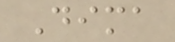Dima
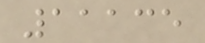11135
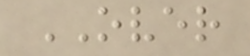OVER
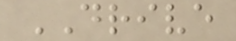DRIVE
